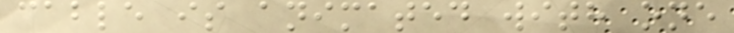cable is animated with one
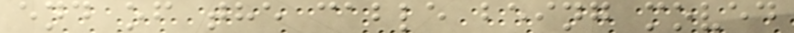end of the cable being moved
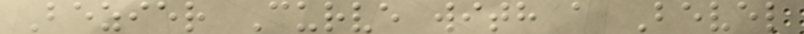Bezier Curve with a Bevel
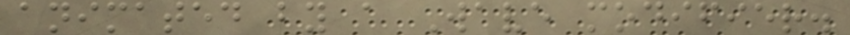animated by a Wave modifier.
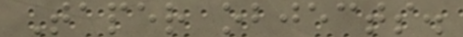Taper objects.
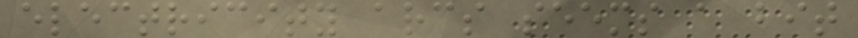electricity arcs seems a bit
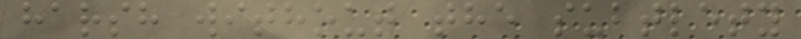harsh without the subtlety
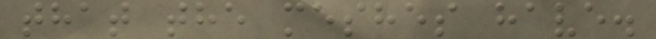that the meshes have.
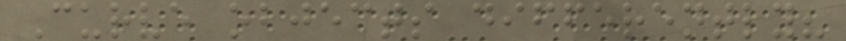Curve objects differently?
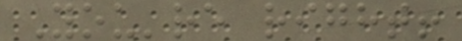You're right!
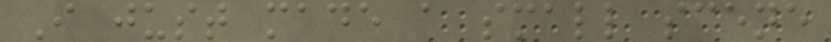I just made a small scene
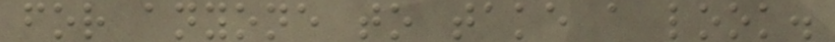for anyone to take a look.
